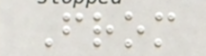From
